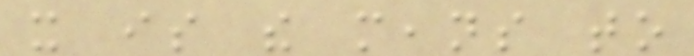it is the means to
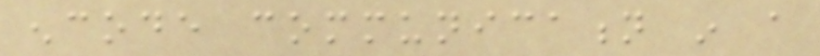encode communication in a
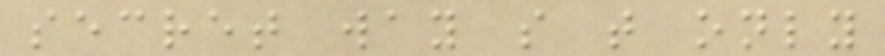secret way so that only
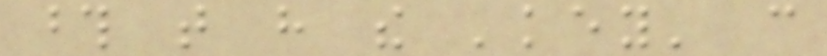those that have the 'key' can
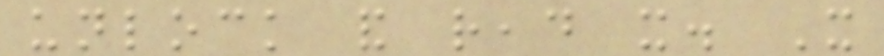unlock and read it. It
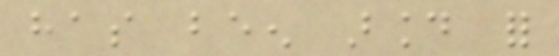has been around for
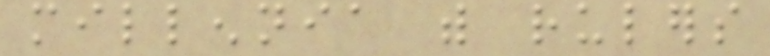millennia with rulers
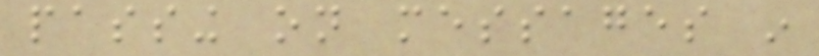passing on messages in
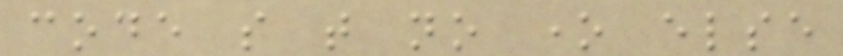code so that no one else
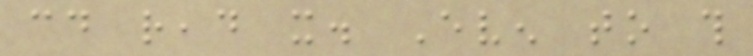could read it. Even to this
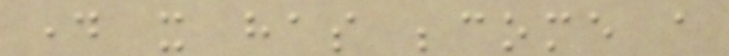day it has become a
